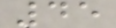45
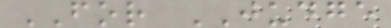FOR JUDGE
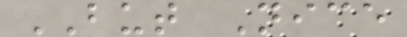BUT Nice
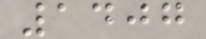1407
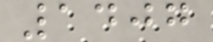1407
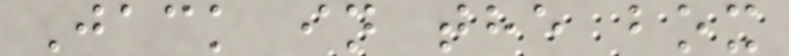Jack in the box
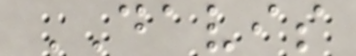DAVIS
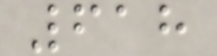618
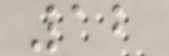12
